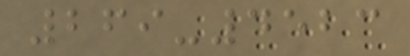269-4523
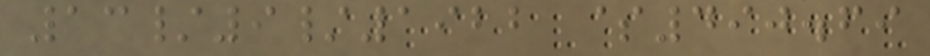13/9/1922 $490.69
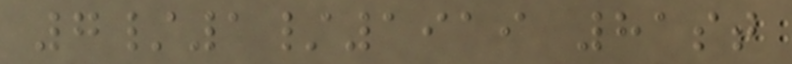7/1/1919 81st
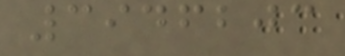3946203
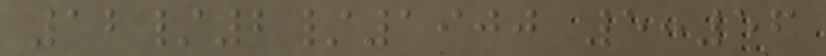12/2/1900 5:56
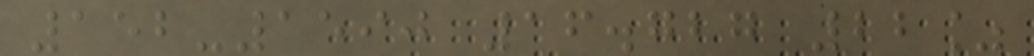152-1590 16.727 22%
